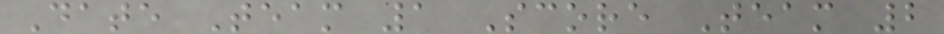Date Team 1 Score Team 2
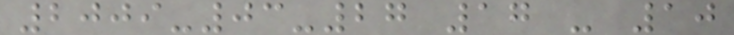2009-03-27 17 - 10
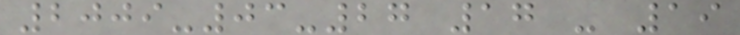2009-03-27 17 - 19
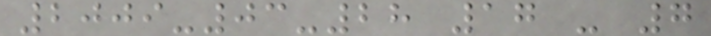2009-03-28 17 - 7
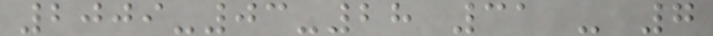2009-03-28 31 - 7
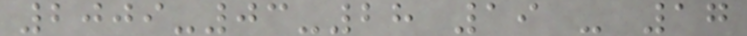2009-03-28 19 - 17
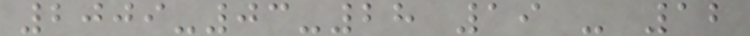2009-03-28 19 - 12
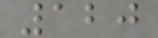120
